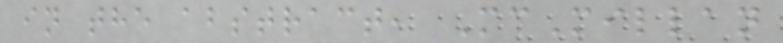in the abstract, McMillan
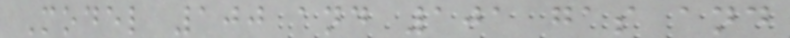Model 100 and 101 gas and
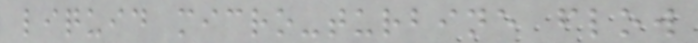liquid micro-turbine flow
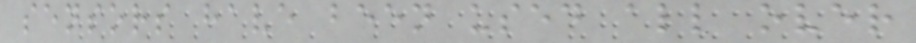sensors have been used all over
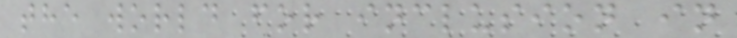the world for inclusion in
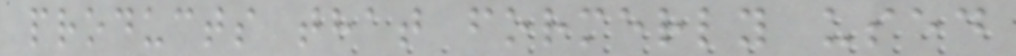products that formerly used
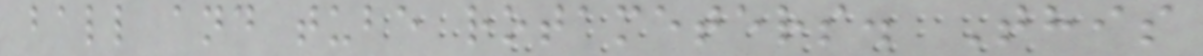ball and tube rotameters. This
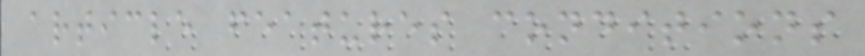article features conditions
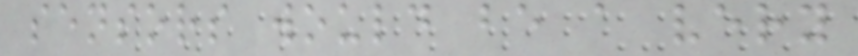sensors would be a very
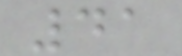41
